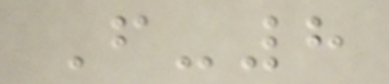F-8
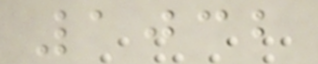1032
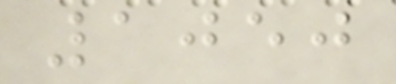1050
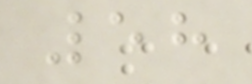58
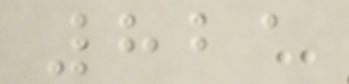821
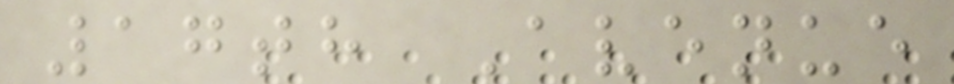17th Avenue
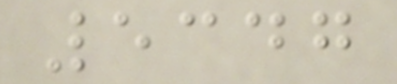5347
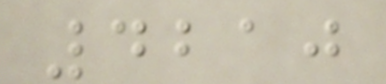4210
